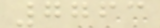7763
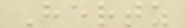Hertz
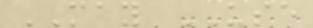MAY USE
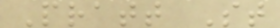Pratt St
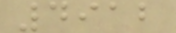4912
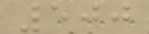500
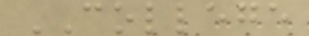COLLEGE
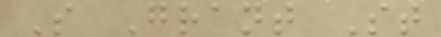S Grant St
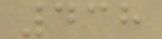438
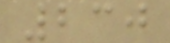230
